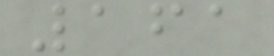161
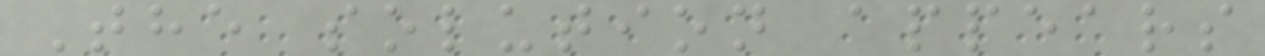The solution appears
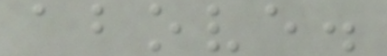above.
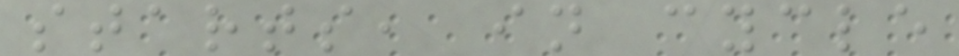starts, in cycle
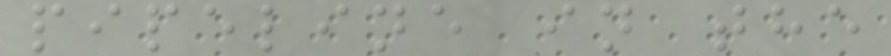pipeline in the
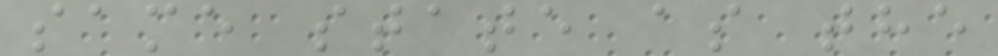same state as the
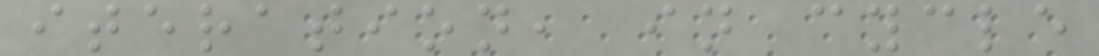iteration, in cycle
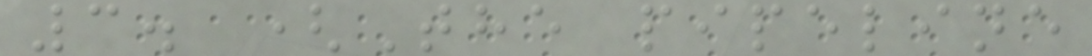3. (The pipeline
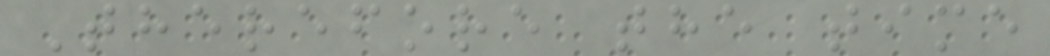Therefore the time
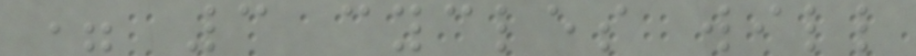= 3 cycles will
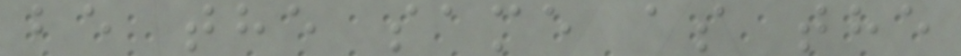be the same as the
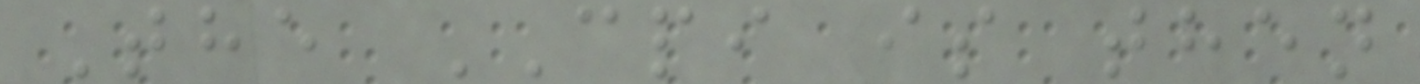The CPI is then
